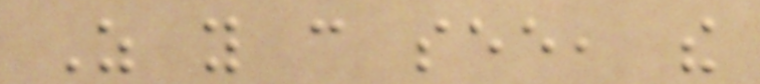As you can see, the
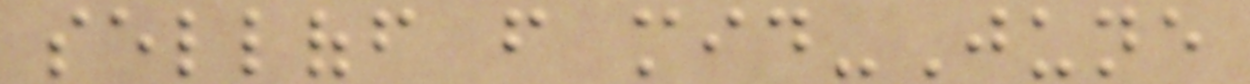selloff from mid-June
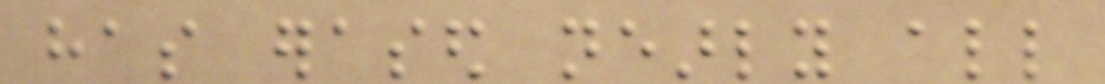has erased nearly all
